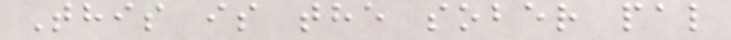This is the sober pal
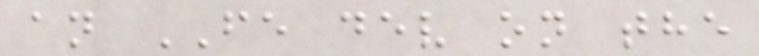an FE dev on the
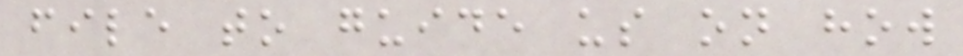file to guide us on how
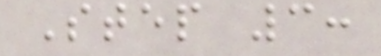Step 3:
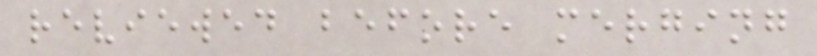reviewed before merging
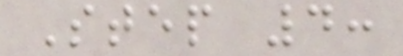Step 4:
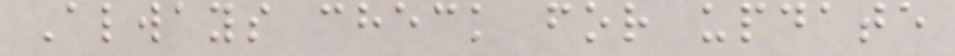Always check for update
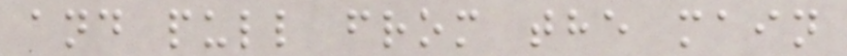and pull from the main
